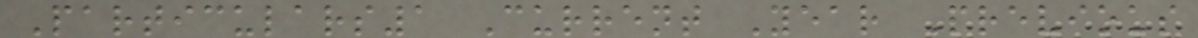Particulars1 Current Year Previous
